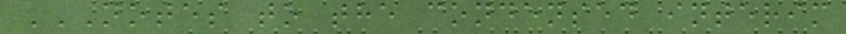NOTES TO THE CONDENSED INTERIM
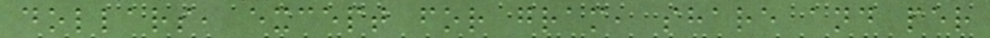dollars, except for gram, share and per
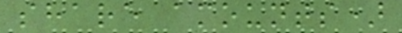share amounts)
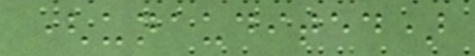(unaudited)
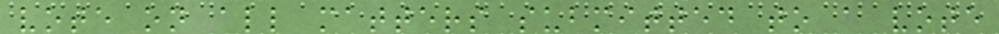vote on all matters submitted to a vote
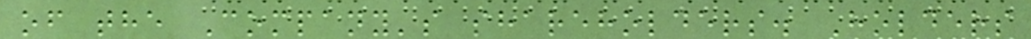of the Company's shareholders. Holders
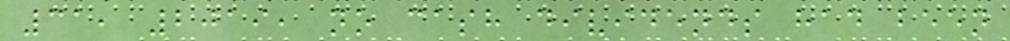31, 2019, no cash dividends had been
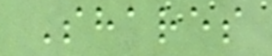Shares
